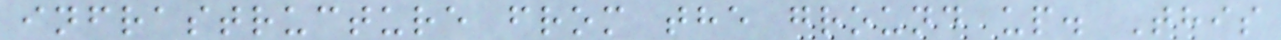infrastructure from the ground up. This
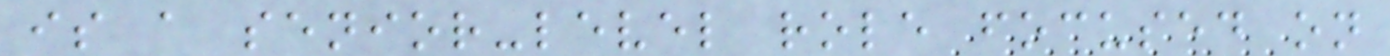is a senior-level role focused on
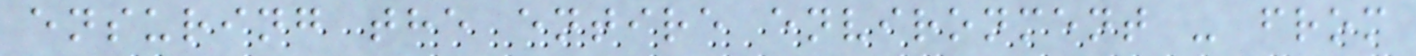ensuring the entire environment - from
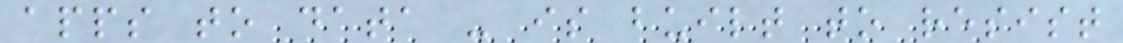apps to data - is built to resist
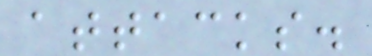attacks.
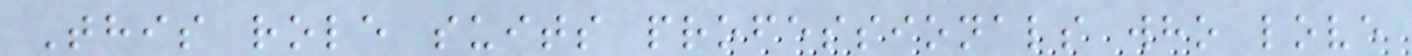This role suits professionals who love
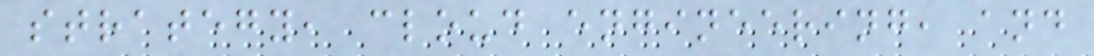strategy, cloud engineering, and
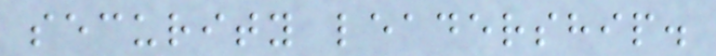security leadership.
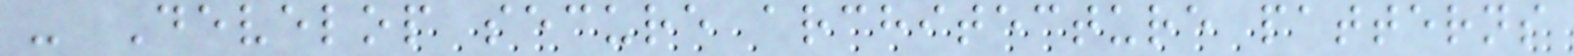- Develop secure architecture patterns
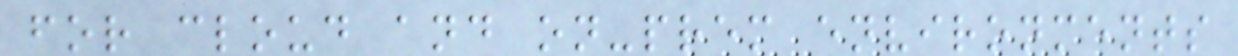for cloud and on-prem environments
